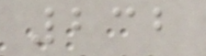232
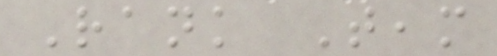Rank Team
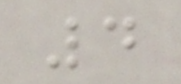4
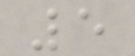5
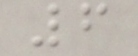6
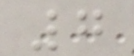7
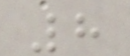8
